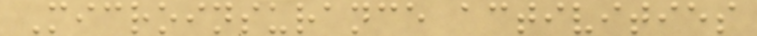Microinsurance activities
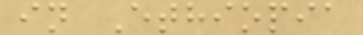in Ethiopia
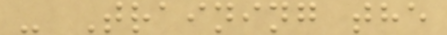- Training the
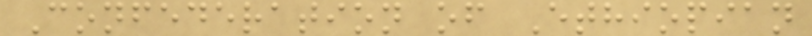Confederation of Ethiopian
